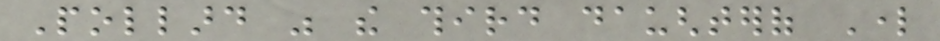Pollard was the third daughterof Lord
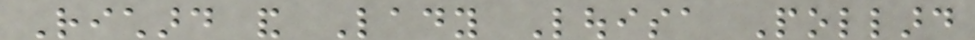Richard and Lady Louisa Pollard
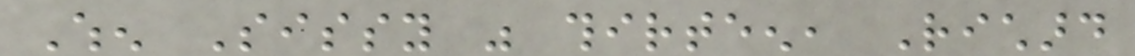When Sissy was thirteen, Richard
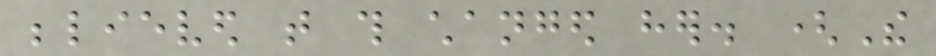believed that this changed her. (The
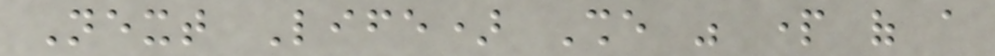Next Life) She was part of a
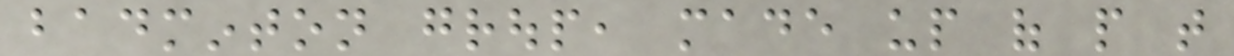badminton group, made up of people that
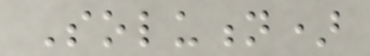Solution)
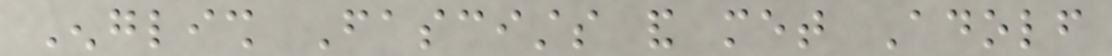English Fascists and met Adolf
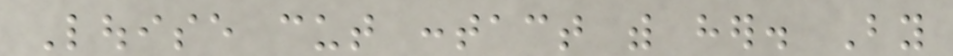Louise cut contact with her. By
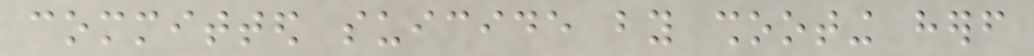committed suicide by shooting herself
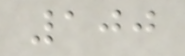100
